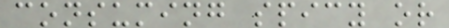consuming spicy or
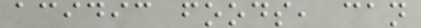acidic foods, can
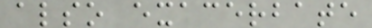also exacerbate
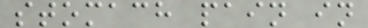stomach pain in
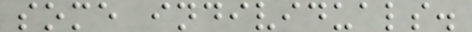some individuals.
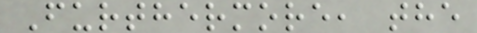Furthermore, the
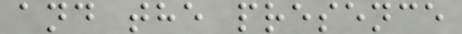and the presence
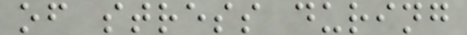of stress during
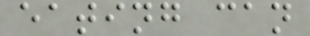eating can
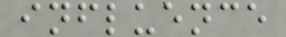influence
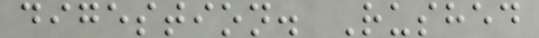digestion. Rushed
